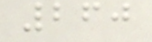260
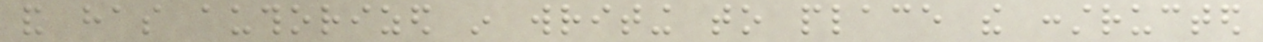and has authorized in writing to place the constructed
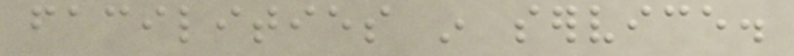facilities in service.
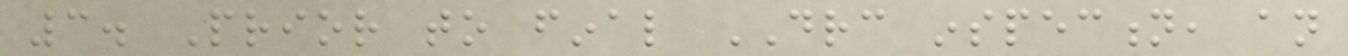3. Prior to final DRC inspection, an
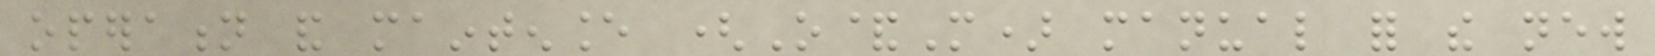operation and maintenance (O&M) manual for the new
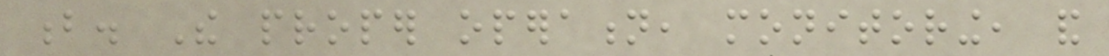b. The proper operation, monitoring, and
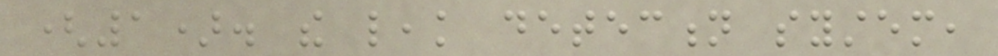(1). the leak detection system,
